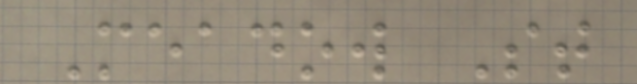Meadow St
